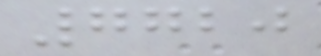7720
